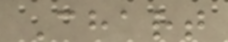Chart
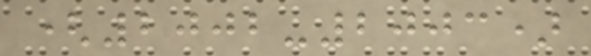(2002-2003)
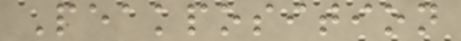Peakposition
